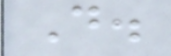D.
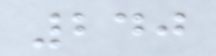240
